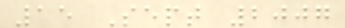15 Sept 2007
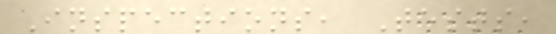Inspections, Tests,
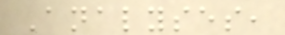Analyses,
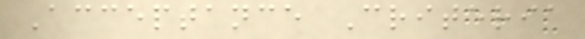Acceptance Criteria
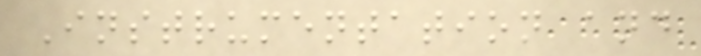Instrumentation and
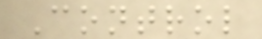Control
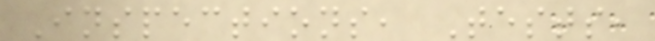Inspections, Tests,
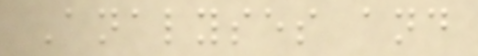Analyses and
